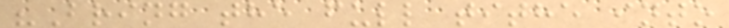"Bring the full tithe into
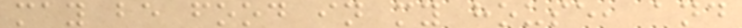may be food in my house, and
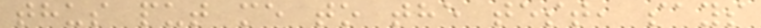thus put me to the test, says
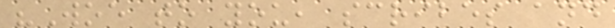"Woe to you, scribes and
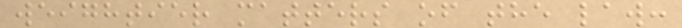weightier matters of the law:
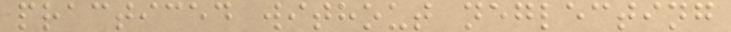practiced without neglecting
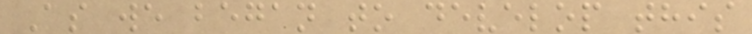As we began to develop this
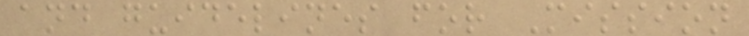and guidelines for Mission
